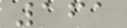161
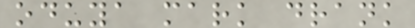oduya mark drank
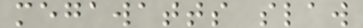megawatts slaw
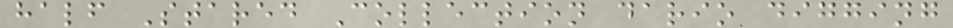half Stared Collection dario digging
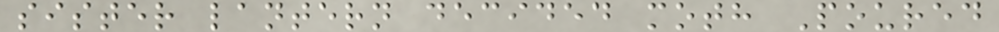sister lantern decided moth Poured
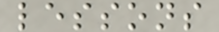lessons
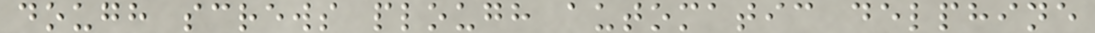dough screws plough automatic delphine
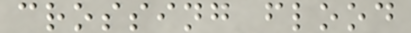crossing flood
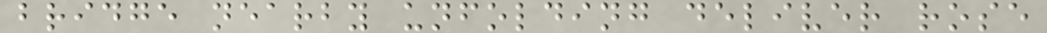bridge nearby unfolding deliver rose
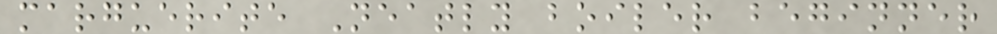marguerite Neatly boiler beginner
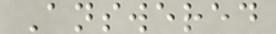Answered
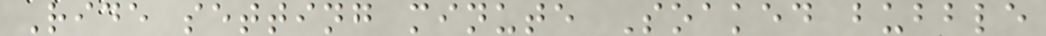Ride setting minute Soaked bubble
